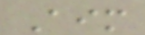Aim
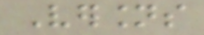Versions
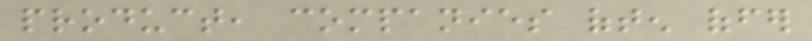product, companies often offer
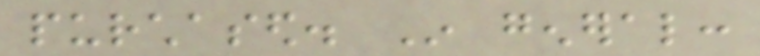purchased. In general:
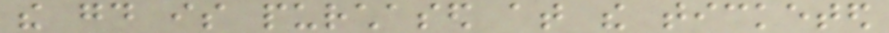the good is purchased at the ticketed
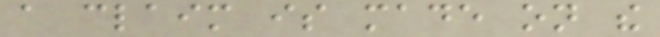a claim is made on the
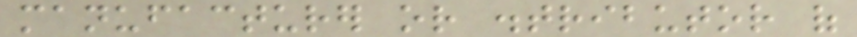manufacturer or distributor of
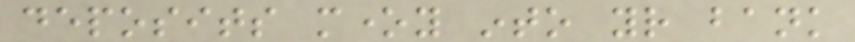deposits money into your bank
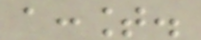account.
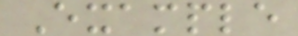Example
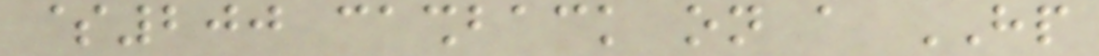$200 cashback on a HP
